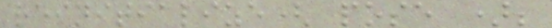reinitialize( pose );
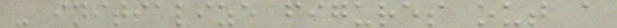- initialize figures out a
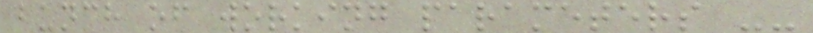bunch of working parameters --
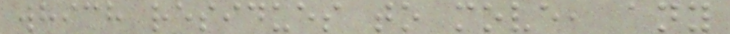which residues to move, any
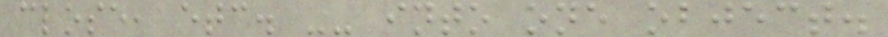close, etc. -- into one object.
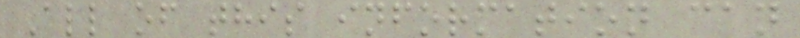All of this information can
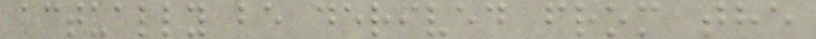actually be derived from the
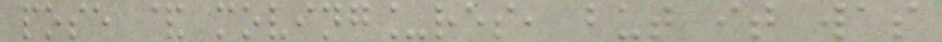pose & moving_res, but it was
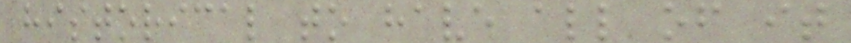historical to have all of it
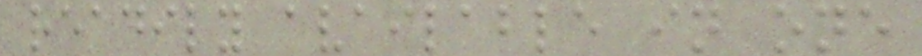readily available in one
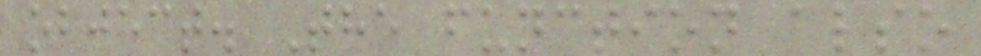object. The function also
